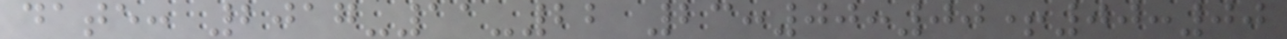date: 2017-11-22 23:00:00+00:00
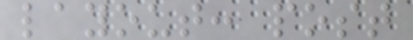layout: post
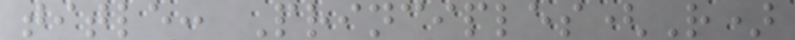title: Principles(R)
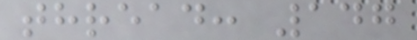thread: 147
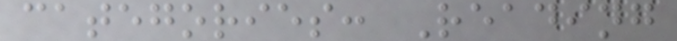categories: Reading
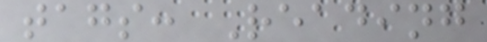tags: Reading
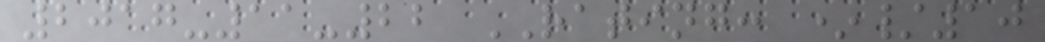2017-11-22 RATING: */10
